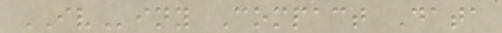IViny Compact Data
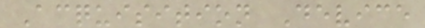Acquisition Device
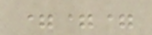===
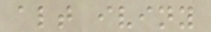alt iviny
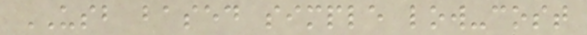USB based simple low-cost
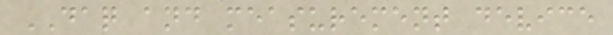DAQ and measurement device
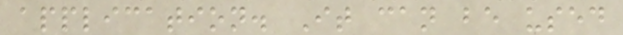application. It can be used
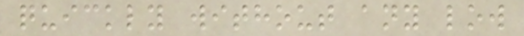quickly without any low
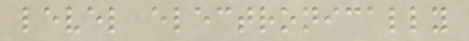level electronically
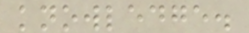knowledge.
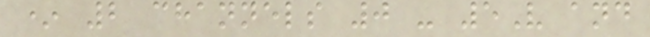* 2 channels 0 - 5V and
